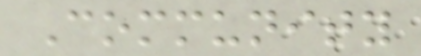Community
